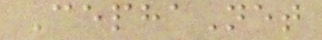CephaNet
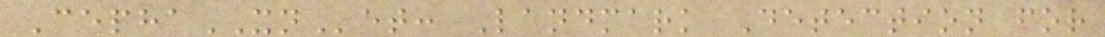CephaXNet: Landmark Detection for
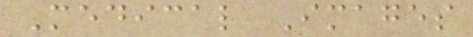Medical Images
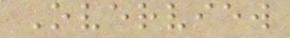Overview
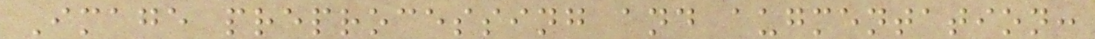Image preprocessing and augmentation:
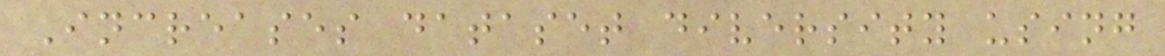Increases dataset diversity using
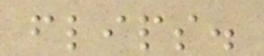flips.
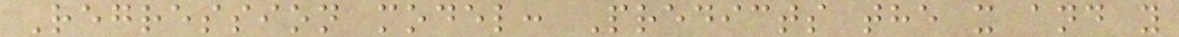Regression model: Predicts the x and y
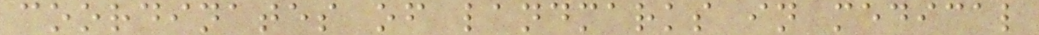coordinates of landmarks in medical
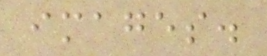images.
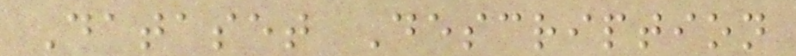Dataset Description
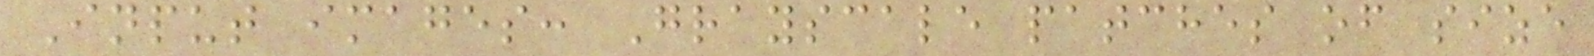Input images: Grayscale patches of size
